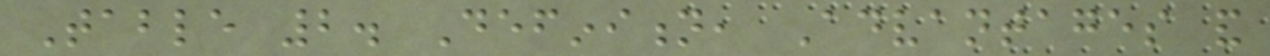Table 2. Definition, Advantages and
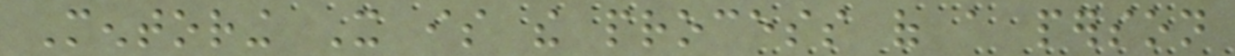Mentoring It is the process of a person
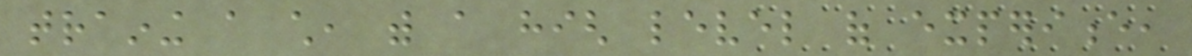training a child, with a high level of experience,
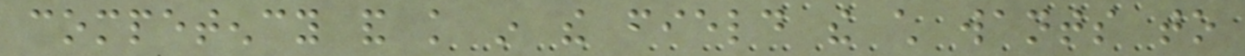competency and knowledge in the field the child wants to
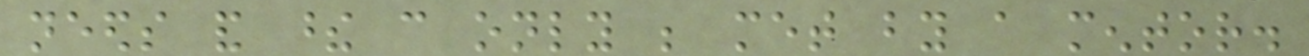needs and these can only be met by a mentor.
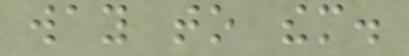way to them.
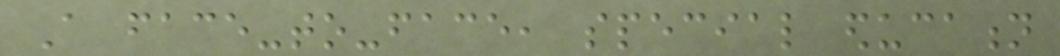A face-to-face, special education
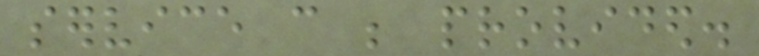service can be provided.
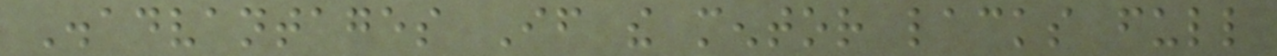Disadvantages If the mentor lacks full
